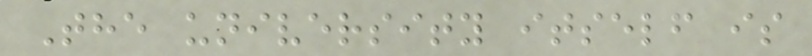The university itself is
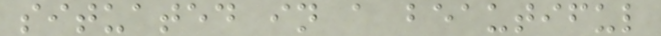situated in a beautiful
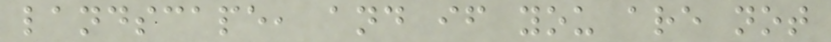landscape, and if you are not
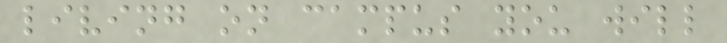living on campus you will
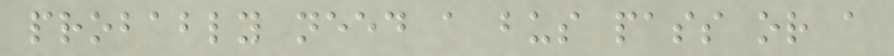probably need a bus pass or a
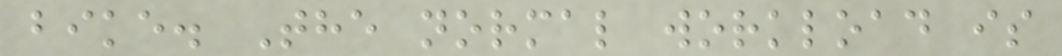bike. The normal workload is
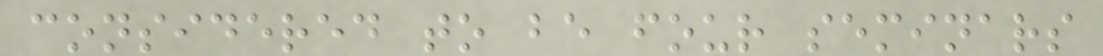considered to be four seminars
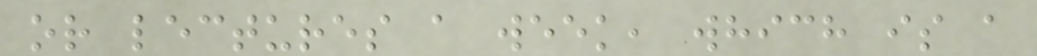or lectures a week, which is a
